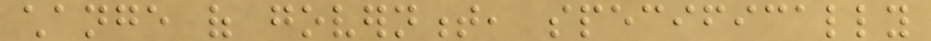change of government, specifically
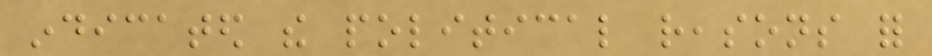indicated the political reasons for
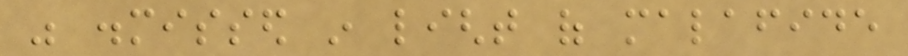was dismissed in light of malafide
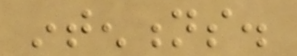intentions.
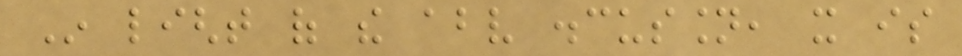In light of the above discussion, it is
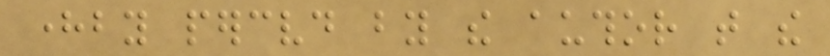hereby perceived by the author that the
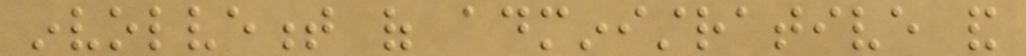involvement of administrative and
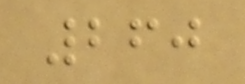260
